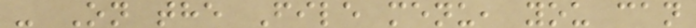- On the File menu, you can
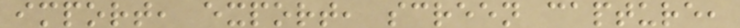import, export, screen capture,
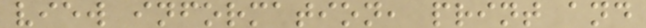view information, print and
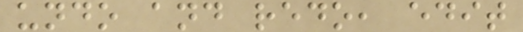undo and redo, edit
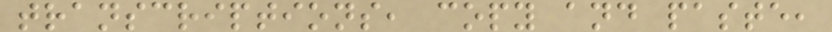transcriptions, copy and paste,
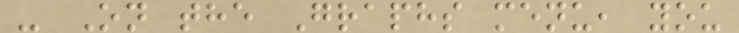- On the Graphs menu, you
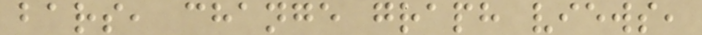bars, change graph views,
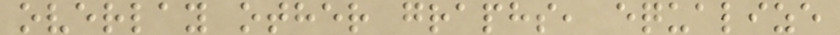overlay other graphs, equalize
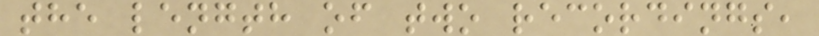the length of two recordings,
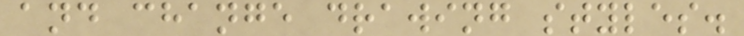and change drawing styles.
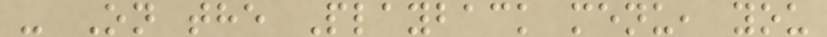- On the Playback menu, you
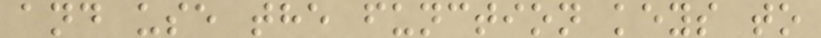and use the function keys to
